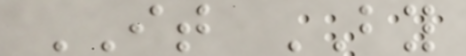IT BY
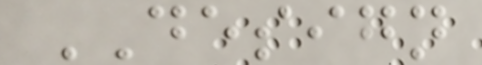DESIGN
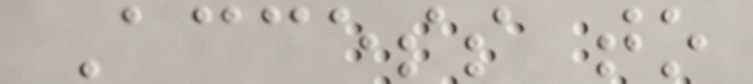Access to
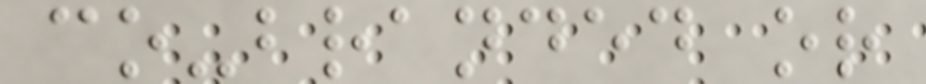co-branded or
